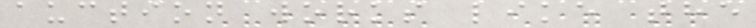auction works like the
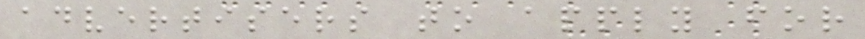advertisers to apply for
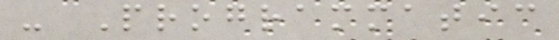- Programmatic
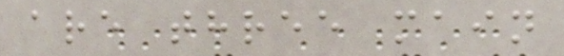are three main
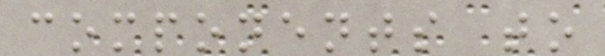components to
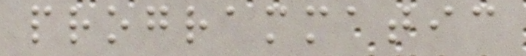programmatic
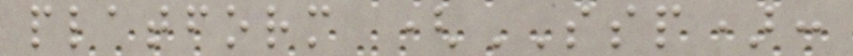platform (SSP):
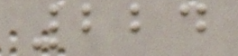224
